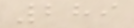289
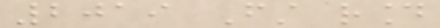2019 First round
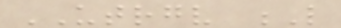UTRGV L
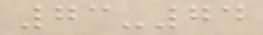73-74
